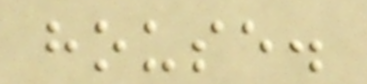house.
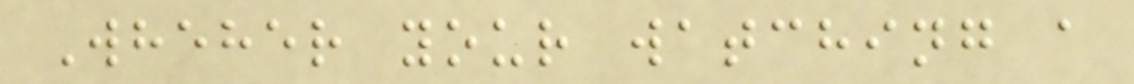Wheher your watching a
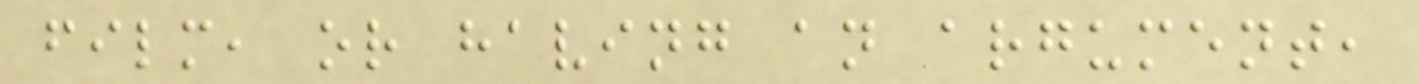film, or having an argument,
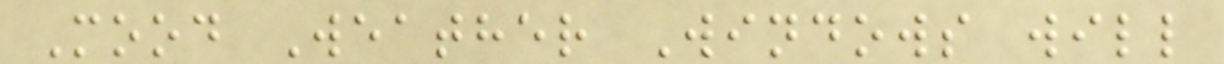Mood Weather Windows will
